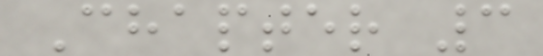Chapter 3
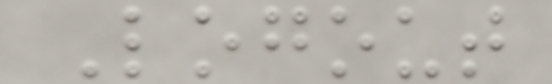Logout
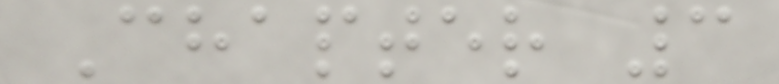Chapter 3
